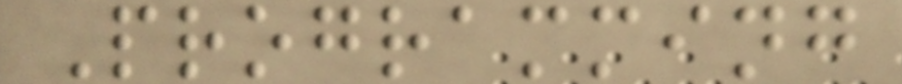Programming
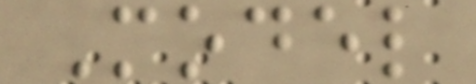Model
